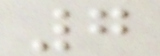7
